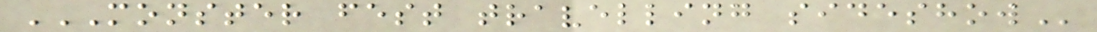MONSTER FEST TRAVELLING SIDESHOW
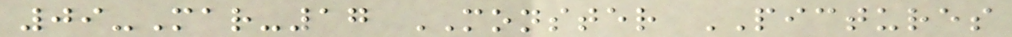09-Mar-17 MONSTER PICTURES
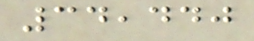34,440
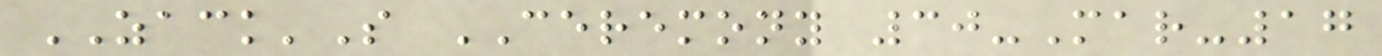ZACK'S CEREMONY 30-Mar-17
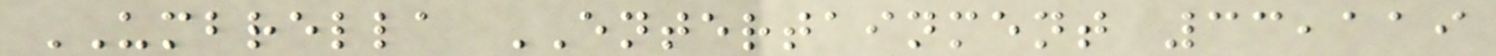UMBRELLA ENTERTAINMENT 33,119
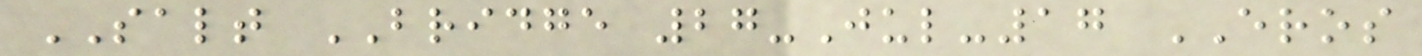SALT BRIDGE 27-Jul-17 EROS
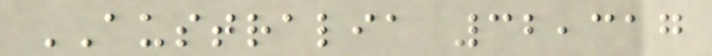AUSTRALIA 32,317
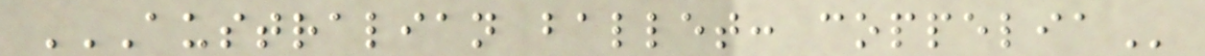AUSTRALIAN BALLET: COPPELIA
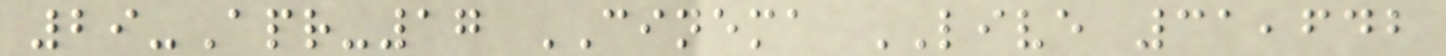29-Apr-17 CINEMA LIVE 31,642
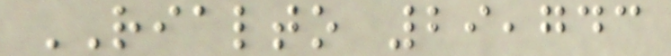RIALTO 29,743
